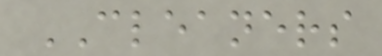CLEANERS
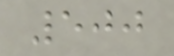500
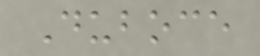Duboce
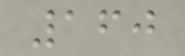160
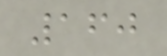160
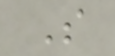S
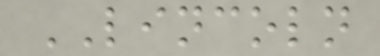LINCOLN
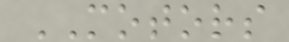MOTORS
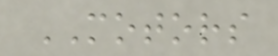MOTORS
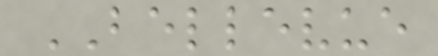BELLEVUE
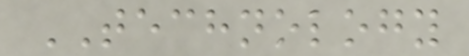TECHNOLOGY
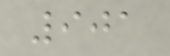901
